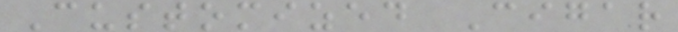Customized Cigar
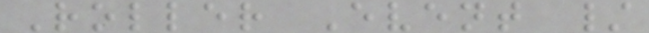Roller Event /
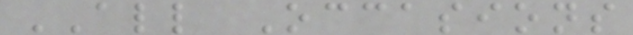ALL Occasions
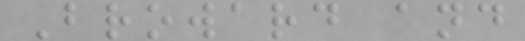Broward and
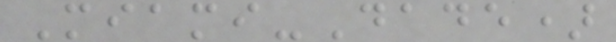Miami-Dade)
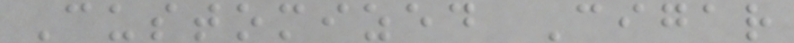Customized Cigar
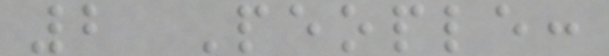2 People:
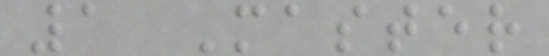1 Master
